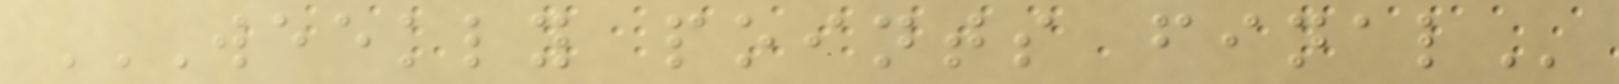WEEKLY POINTS FINAL
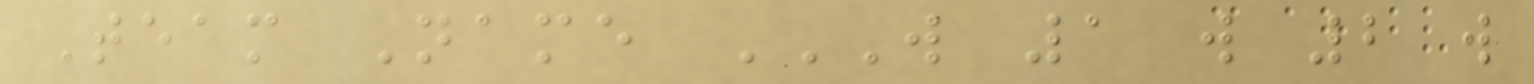Team Name W 1 W 2 W
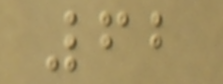62
